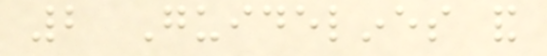2 Guidelines and
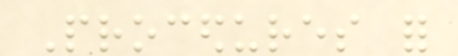Procedures for
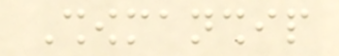Showmanship
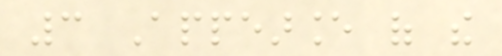3 Appearance of the
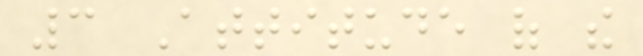3 Attitude of the
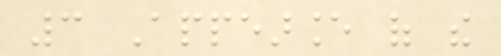3 Appearance of the
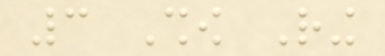3 Show Ring
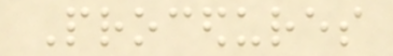Procedures
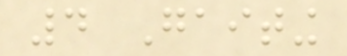4 Gaiting
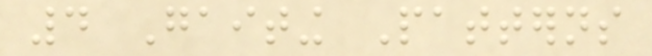4 Gaiting Patterns
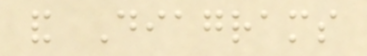and Diagrams
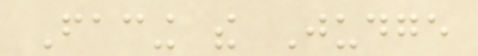Facing the Judge
